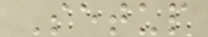Setup
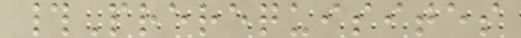#Prerequisites
